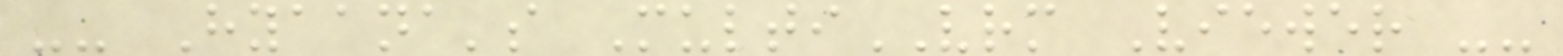-- Hyaana's MultiVRM Viewer --
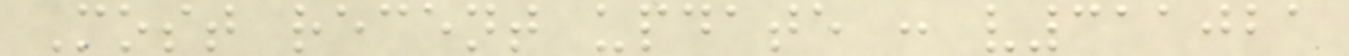Most recent update : v311021
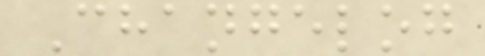Changelog
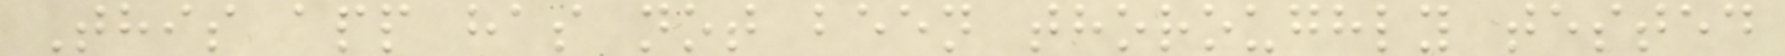This app has not been thoroughly tested
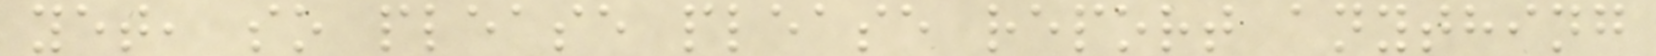yet, so please please report anything
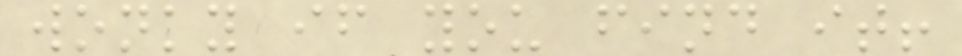wonky if you find it!
